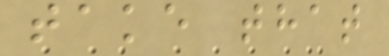take that
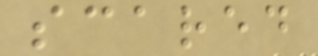scared
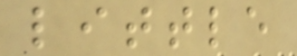little
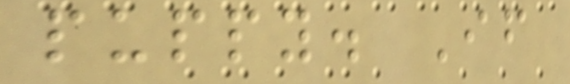puppy. If
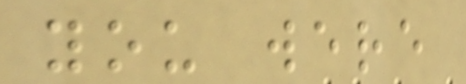you were
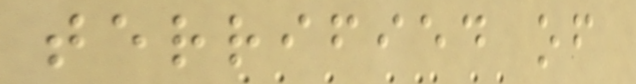terrified of
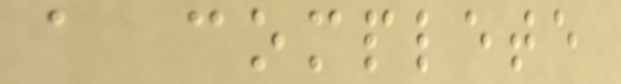a complete
